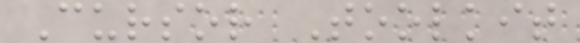Cursor Toolkit
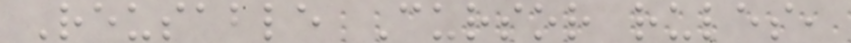Reusable Cursor rules,
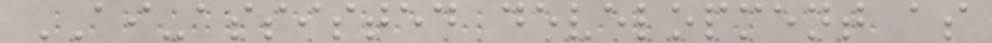AI-assisted development as
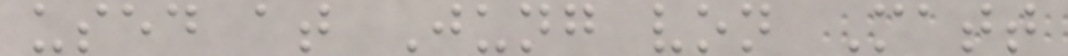used at Jung von Matt
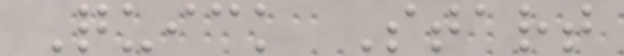Quick Start
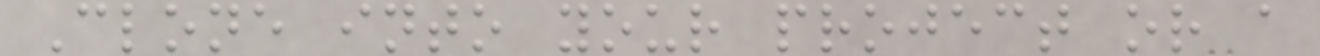Clone into your project or a
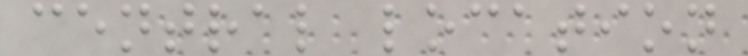central location
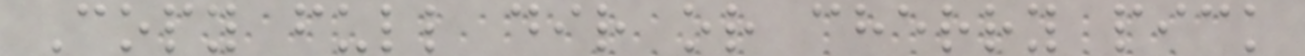Copy full dir or cherry pick
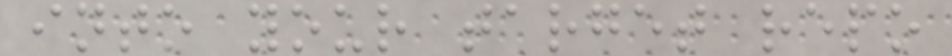into your target repo
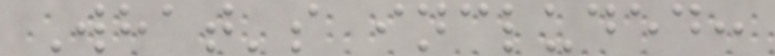What's included:
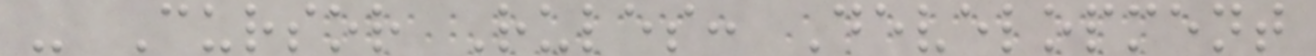- Cursor Rules: Development
